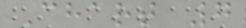Chart 7
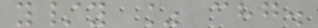y/y % chg.
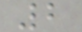2
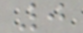0
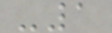-1
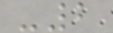-2
